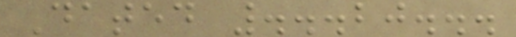Dated ...20...
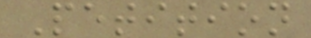Petition
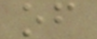of
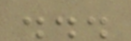...
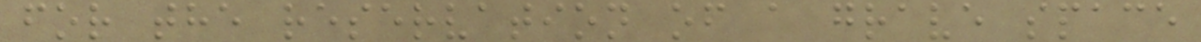for the reservation of a grave space
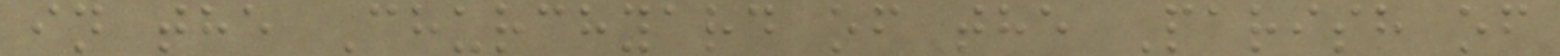in the Churchyard of the Parish of
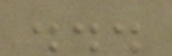...
